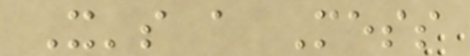It's a Mess
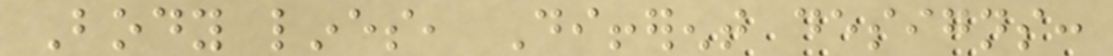Body lines, Different designs:
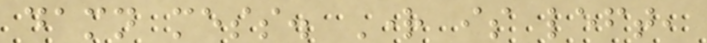damn mess. Right is left,
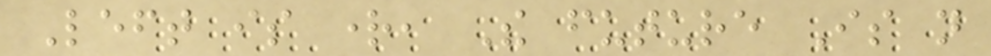Left is right, The future Is not
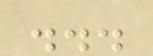...
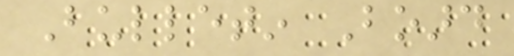Bulletin Board
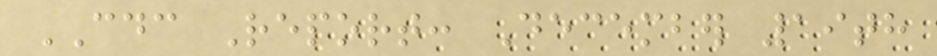CDC Report: December 19th
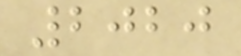2020
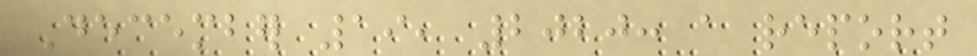December 19, 2020: a report
